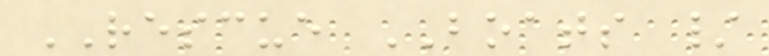RESCUE BOATS /
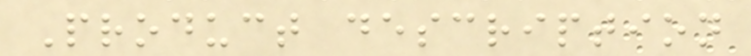Product description
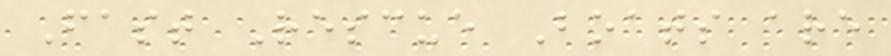Fast Rescue Boats are
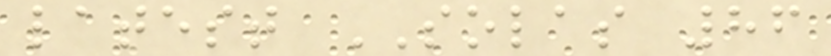latest SOLAS 86
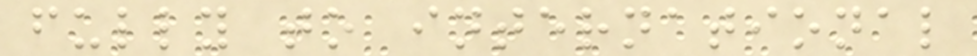fully to international
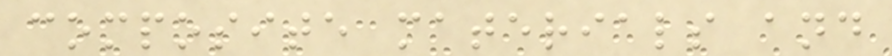composite materials and
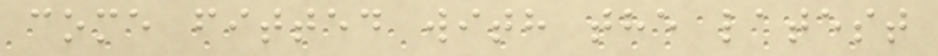come fitted with the latest
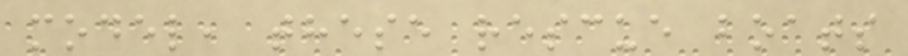model, these rescue boats
